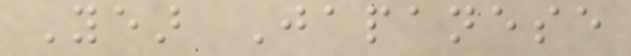Year Japanese
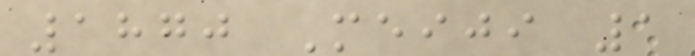1870 Meiji 1
